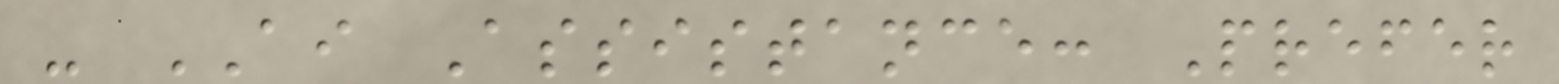- AI Assistance: Prefer
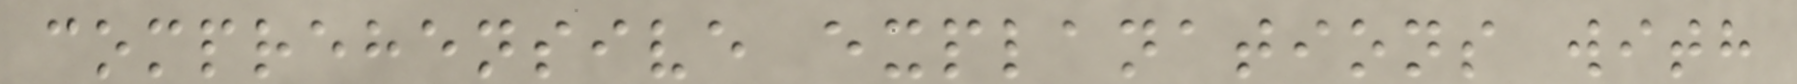comprehensive explanations with
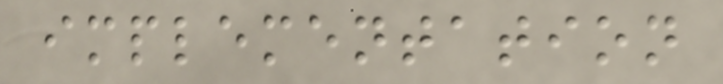implementation
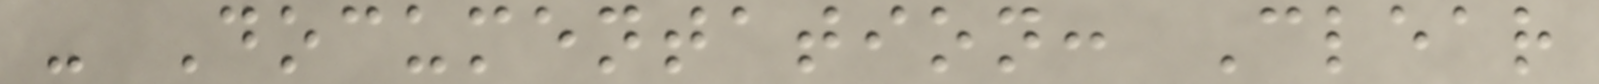- Documentation: Clear
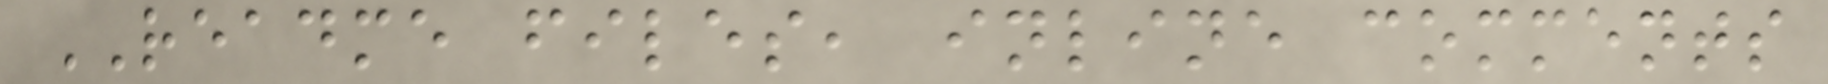README files, inline comments
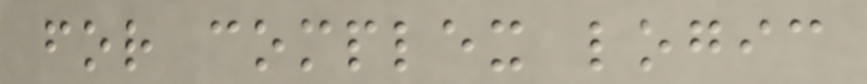for complex logic
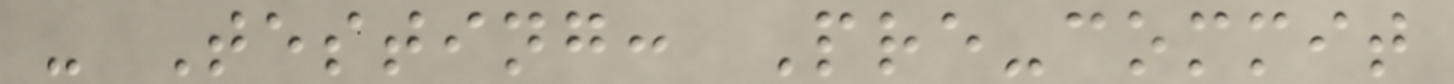- Testing: Pre-commit
